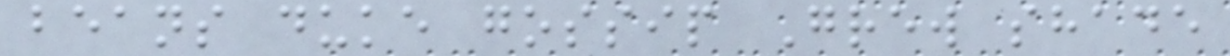beans duke gossip Grew shade
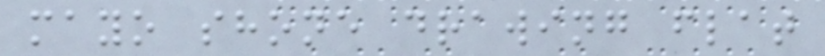mayo shone drawing flat
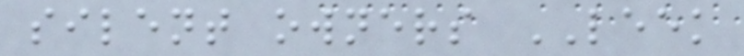silent owners LEEK
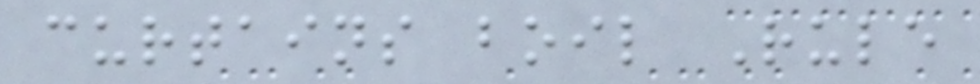curtains boil Rule
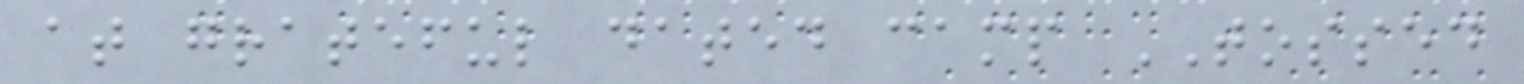at grateful dated camp TOSSED
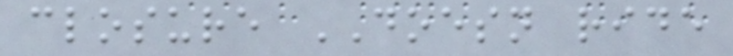closure DOESN ride
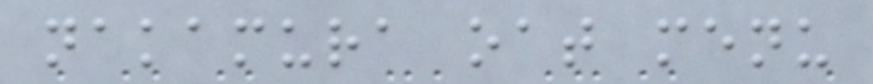nakamura oat menu
